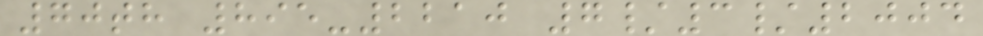70th 895-2210 7/3/2004
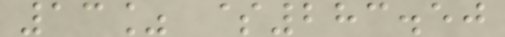13% $283.50
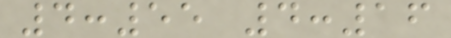4:55 4:16
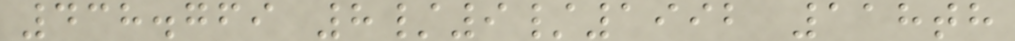438.769 8/9/1992 118th
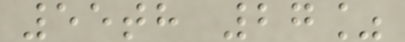55th 27%
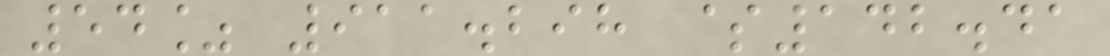54% 911.298 $142.41
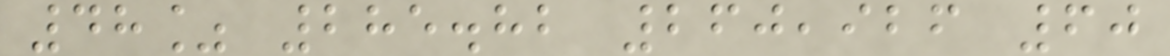48% 285.82 260,926 60
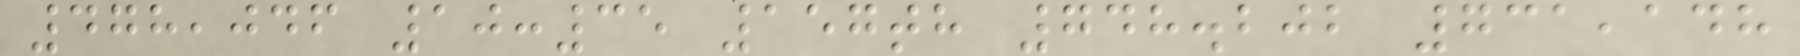478,046 10:35 157th 748.202 731,148
